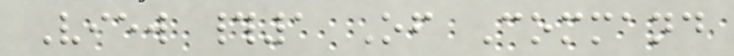View #1 Of Command
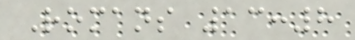Romans 13:8
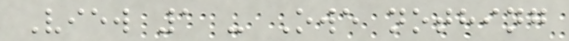View 1 - Owe nothing
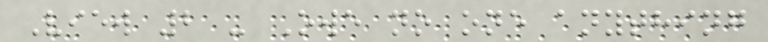View 2 - Owe no one anything
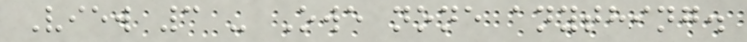View 3 - Owe none anything.
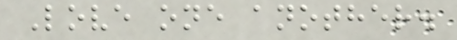Love one another.
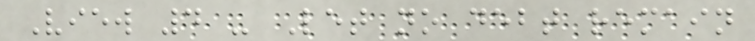View 4 - Let no debt remain
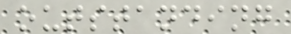outstanding
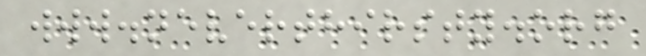www.neverthirsty.org
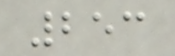253
